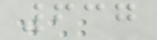637
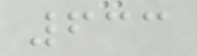633
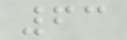63
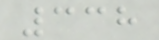338
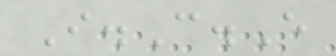I.C.E
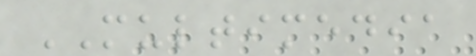MULTIMEDIA
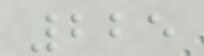225
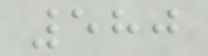580
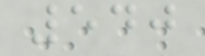540
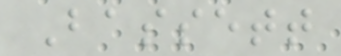Bassett
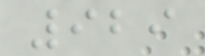929
